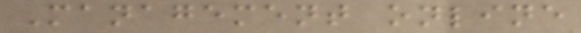Management online
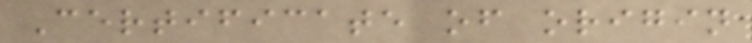Certificate of origin
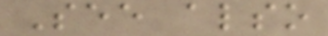See also
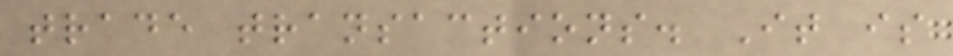trade transactions. It is
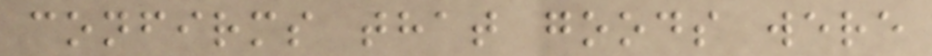confirms that goods were
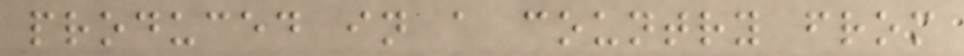produced in a country from
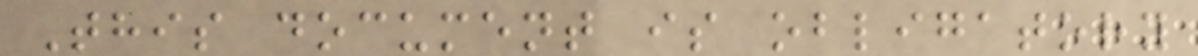This document is obligatory
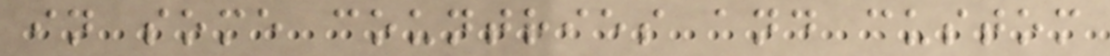in some countries and custom
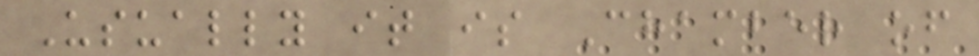Usually it is Chamber of
